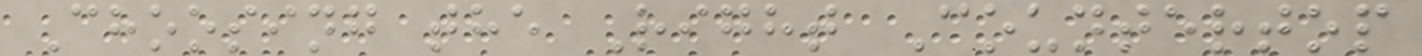Choosing the Right Countertop
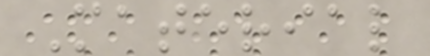Material
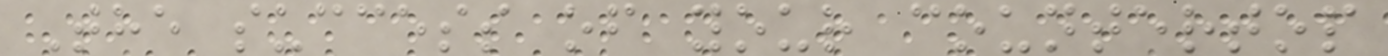The success of your countertop
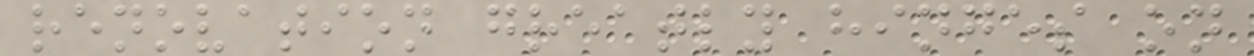renovation greatly hinges on
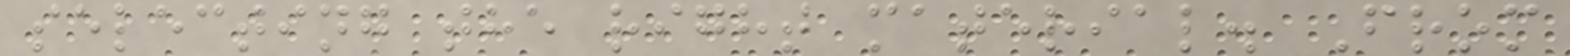selecting the right material. From
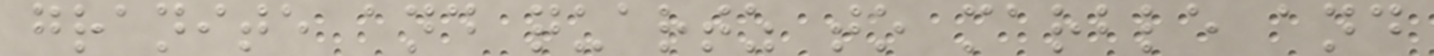granite and quartz to marble and
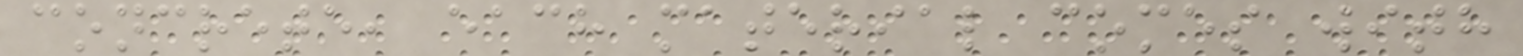concrete, each material comes with
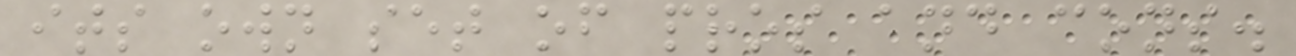its own set of pros and cons.
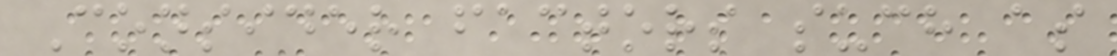Consider factors such as
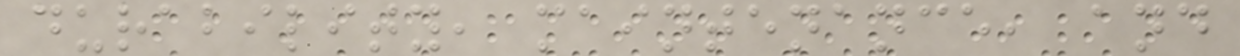durability, maintenance, and
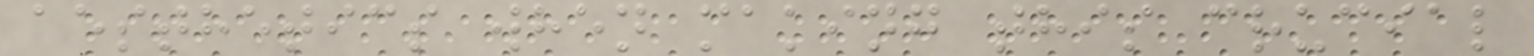aesthetics when making this crucial
